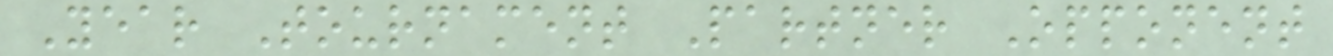Year Tournament Partner Opponent
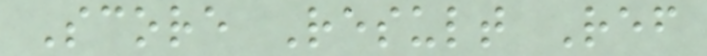Score Result Ref
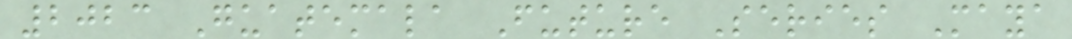2023 Guatemala Future Series Maya
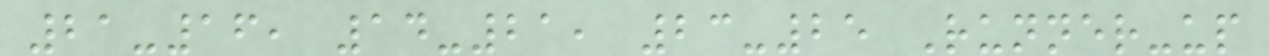21-16, 14-21, 23-25 Runner-up
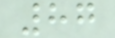87
